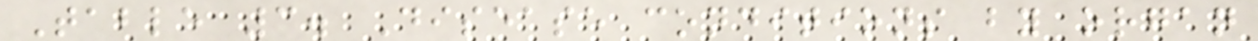Table 3. Disease conditions by organ
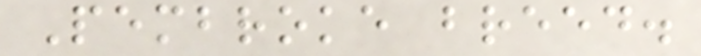Pembroke breed.
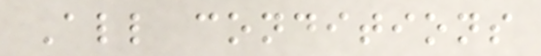All conditions
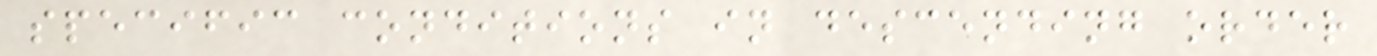specific conditions in descending order
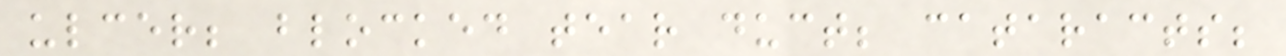ulcer; blocked tear duct; cataracts;
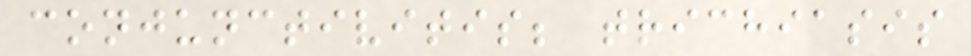conjunctivitis; trichiasis
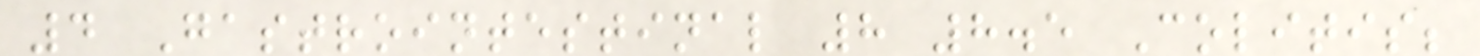4 Gastrointestinal 8 8.5 Colitis;
